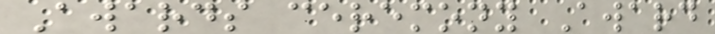Awards ceremony Award
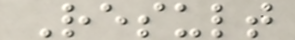Result
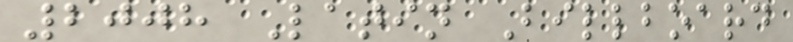2008 Latin Billboard
